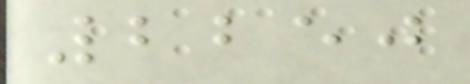2250
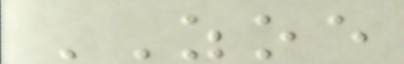ZOE
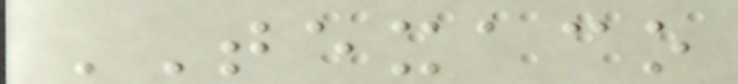TEXACO
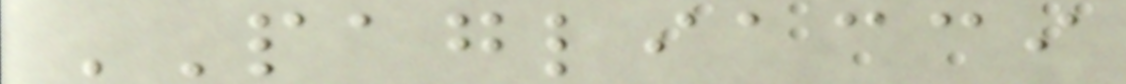PAGLIACCI
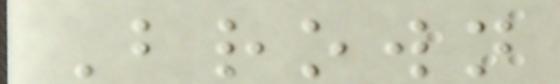Brown
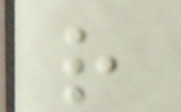r
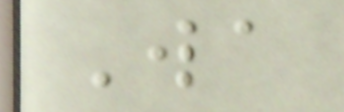Wa
